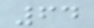64
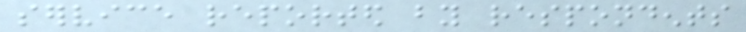service reported by respondents
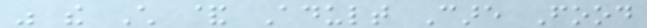was the Child & Adult Care Food
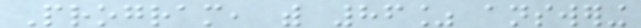Program, with 86% answering
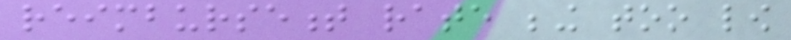reimbursement rate being too low
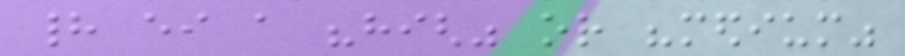had either a "high" or "medium"
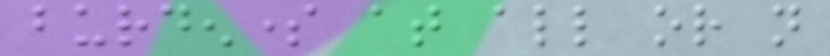burdensome at all or not
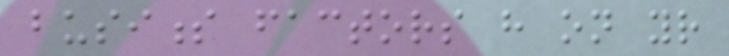business factors have on your
